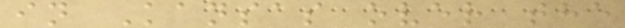in Kansas over the
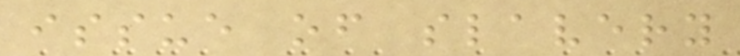issue of slavery
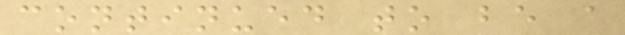continued to be a
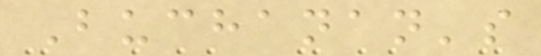Buchanan's
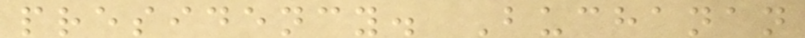presidency. Buchanan
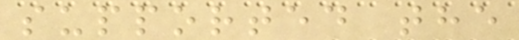supported the
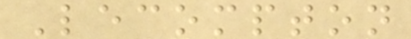Lecompton
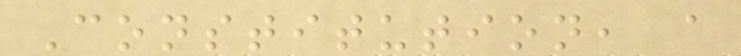Constitution, a
